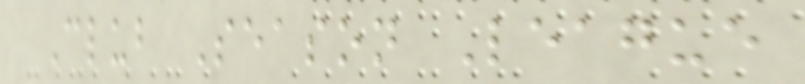Club Season League
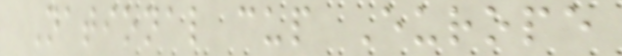National cup Europe
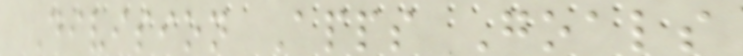Division Apps Goals
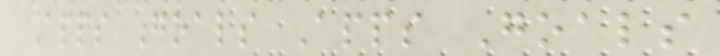Apps Goals Apps Goals
